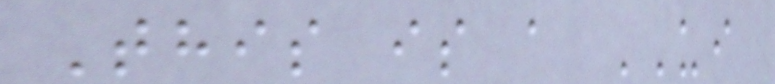This is a UI
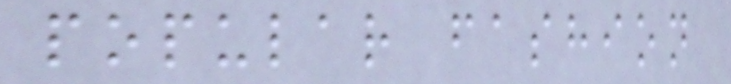popular fashion
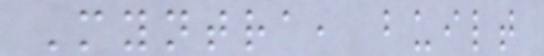Myntra, built
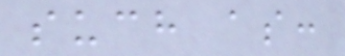such as:
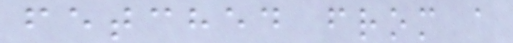fetched from a
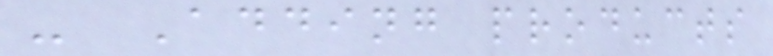- Adding products
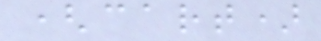(cart)
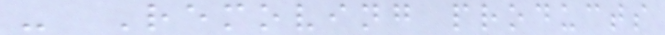- Removing products
